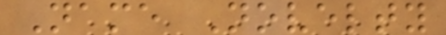Name Novelty
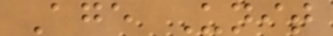Age Unit
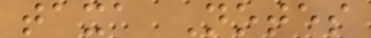taxa Notes
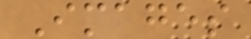Images
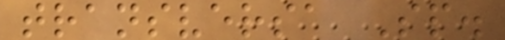transversa Sp.
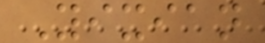Yixian
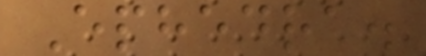Ephedra.
